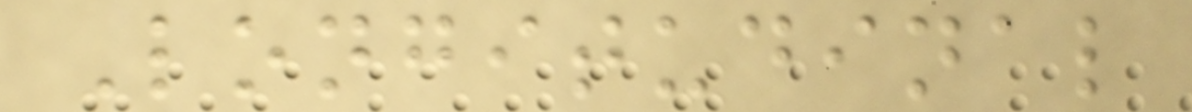Longitudinal
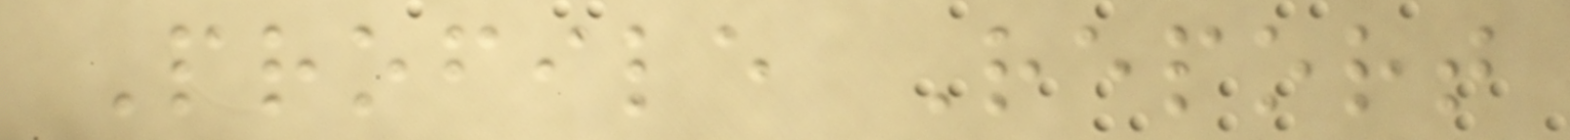Profile Report
